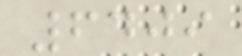6409
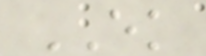EK
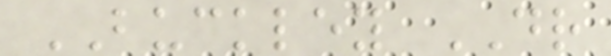BUCKLEY DR
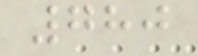780
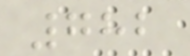782
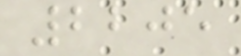2205
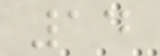14
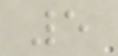5
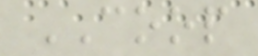COOP
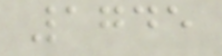1745
